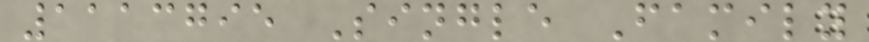1113795 Single Family
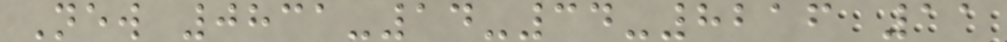New 0831-14-34-8216 11
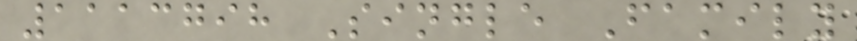1113798 Single Family
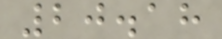20.18
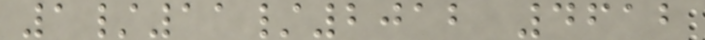1/11/2012 4612
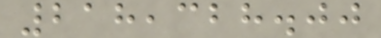218,328.00
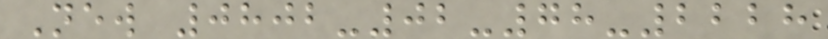New 0802-02-78-2228
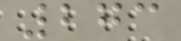273
